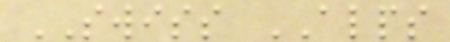SWISS ALPS
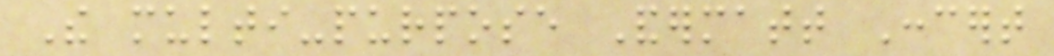The multi-purpose Andermatt Concert
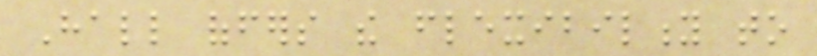Hall offers the flexibility to
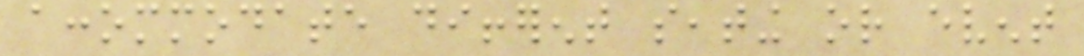accommodate different seating or event
